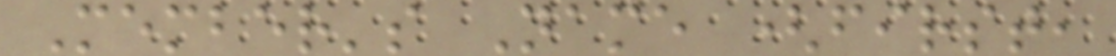Member's Name (first,
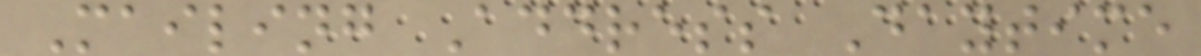Mailing Address Daytime
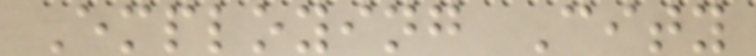Employing City
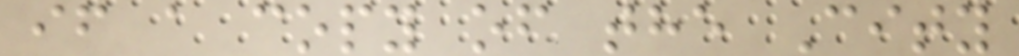if a copy of the City
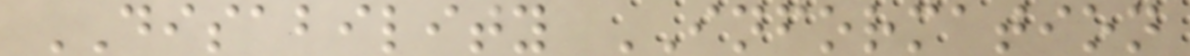DISABILITY INFORMATION
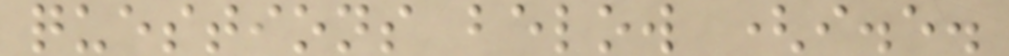questions below (i.e.
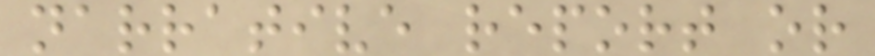narrative report or
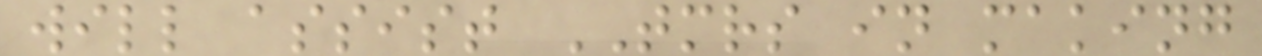will assist TMRS in making
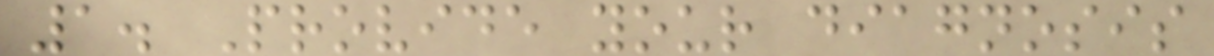1. Provide your diagnosis
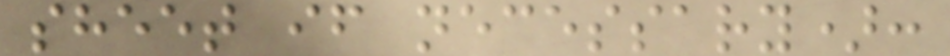sheet if necessary):
